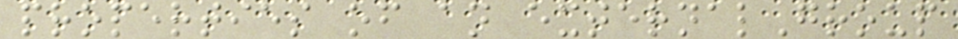properties of an externalGroup
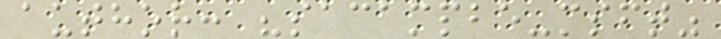author: "sacampbe-msft"
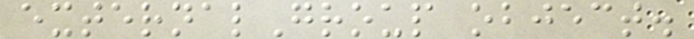externalGroup object.
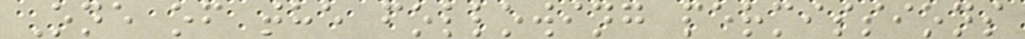One of the following permissions
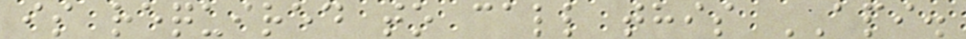is required to call this API.
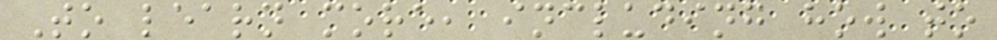To learn more, including how to
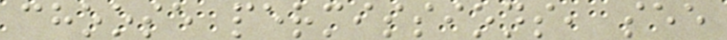choose permissions, see
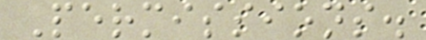Permissions.
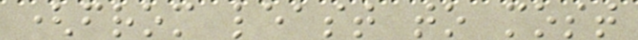(from least to most
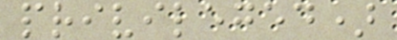privileged)
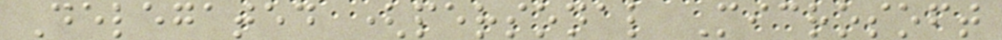Delegated (personal Microsoft
